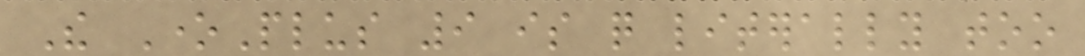The OnePlus 9 is quite literally too
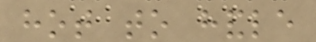hot to handle
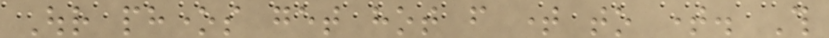Our phones get hot from time to time. This
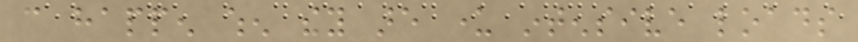can happen when they are under intensive loads
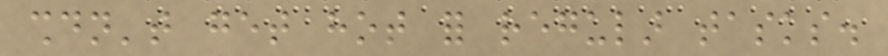shouldn't get hot for regular tasks.
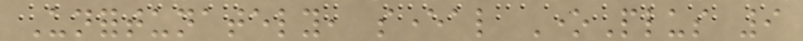Unfortunately, several OnePlus 9
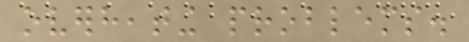overheating problems.
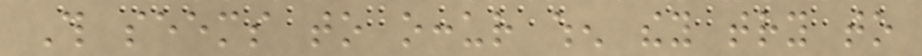This seems to occur when they try to
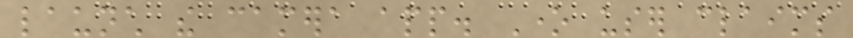launch the camera app. One user claims
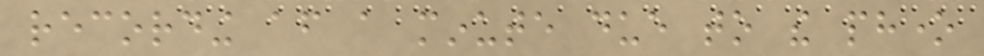recording after a minute due to the phone
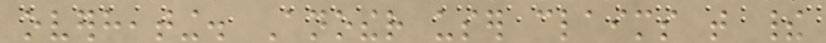overheating. Another user claims that their
